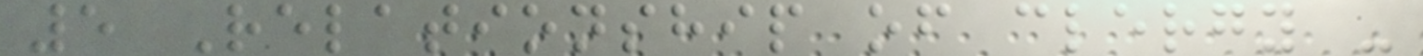5 Relationship of clergy -
